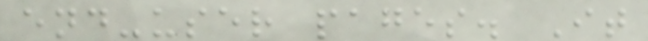end-user pages. It
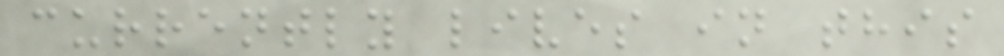currently lives in this
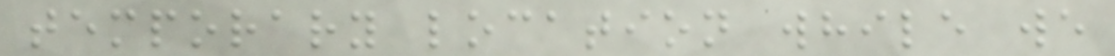temporary location while we
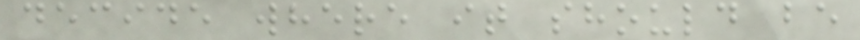decide where it should be
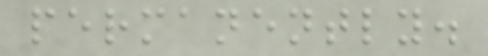permanently.
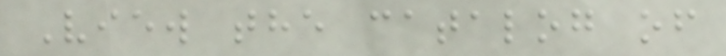View the catalog of
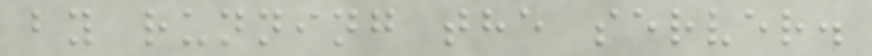by running the server.
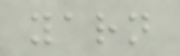yarn
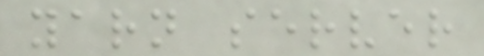yarn server
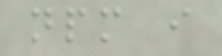npm i
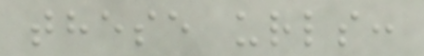these urls:
